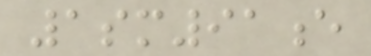1sm91e
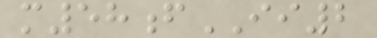m58fII2
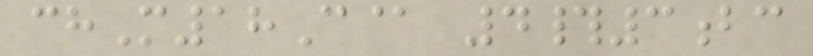chM18C@ 4#3bc
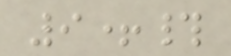9+#
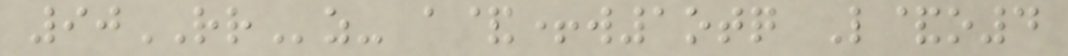90RRz- a&+w1otq L&o4
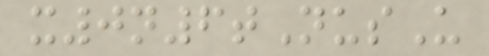x0n6tNusU
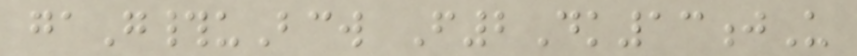gaG#uBcw F2Dk13jU
